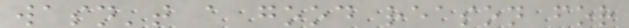wasn't a good reason for
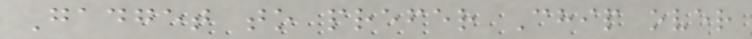Gadget to prefer Chip over
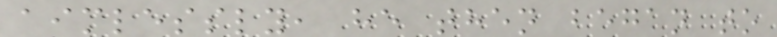aimlessly, he then began to
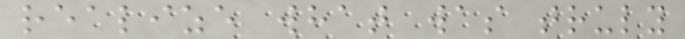realize what was truly
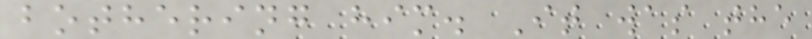bothering him. It was the
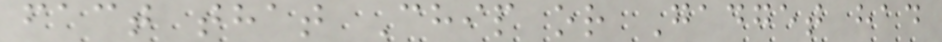fact that Chip or Gadget had
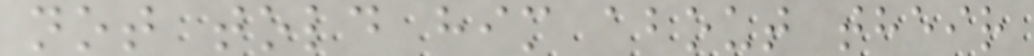not told him about their
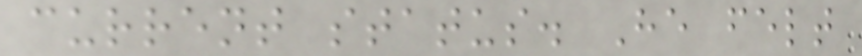current status. He felt
